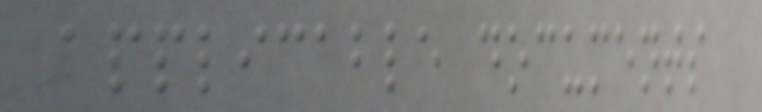applicable documents
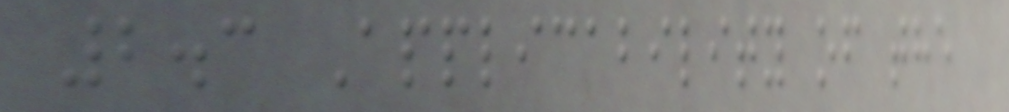2.3 Applicability of the
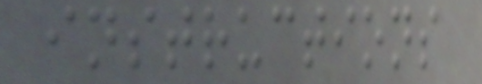instructions
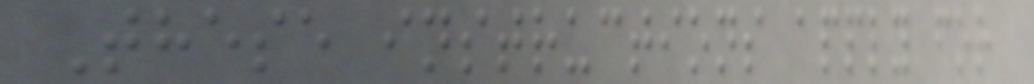These instructions apply for
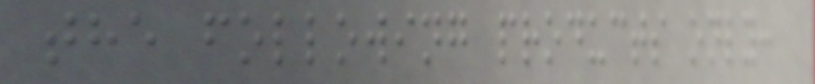the following products only:
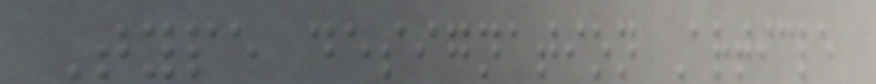Type designation Article
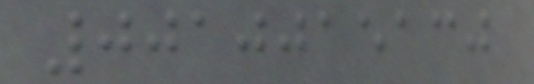0010015130
